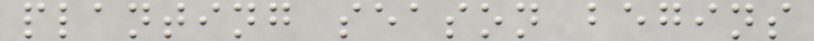planting season begins
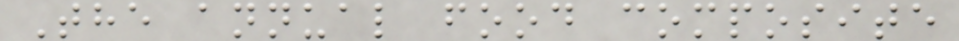The annual food composite
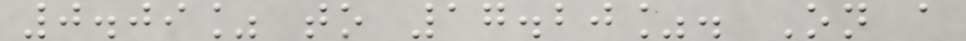0.09% to 17.20%. On a
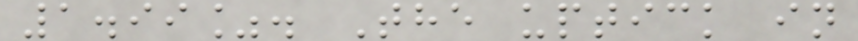1.99%. The uptick in
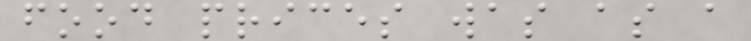food prices was as a
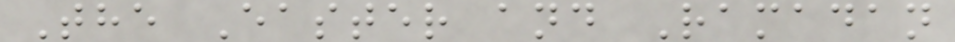The Easter and Ramadan
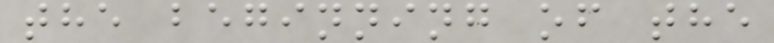the beginning of the
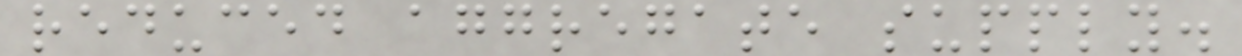reduced aggregate supply.
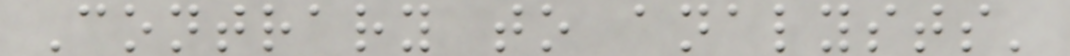Contrary to analysts'
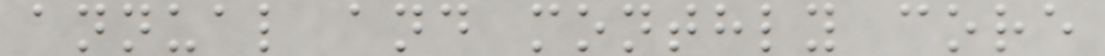annual and monthly core
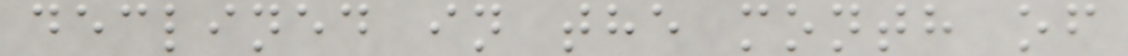declined in the month of
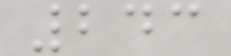243
